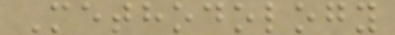Methodology
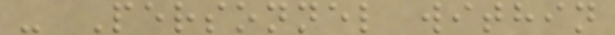- Personnel within
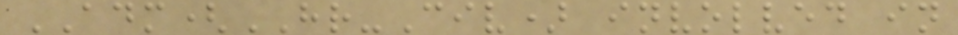ADM(HR-Civ) involved in
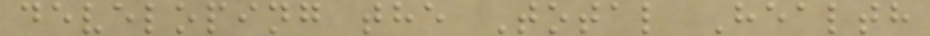developing the Total Health
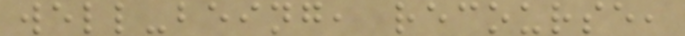well-being, recourse,
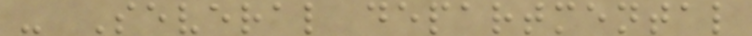- Several departmental
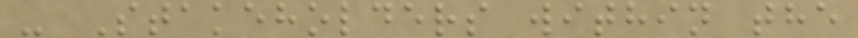- Stakeholders within the
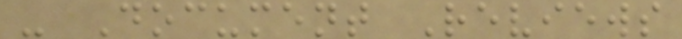- Document Reviews
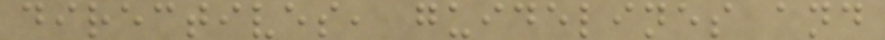directives, guidelines and
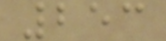253
